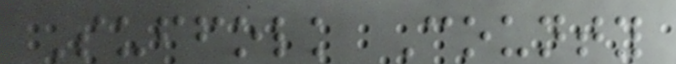Suffolk County
